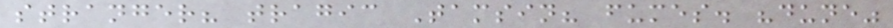stranger? tragic Tamsin? fumes. "dune"
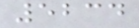5234
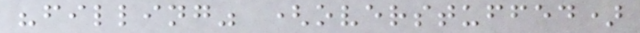"filling" (overstuffed)
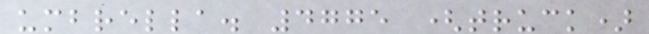umbrella. 4775 (truck)
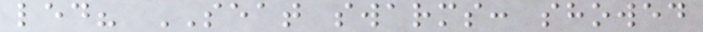led? SEAT swarms: showed
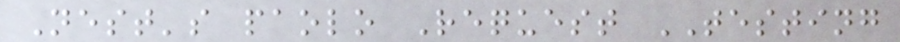Nest's paolo Request TESTING
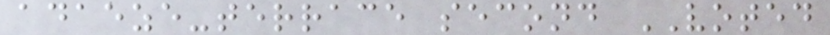adaeze-terrace second VOTED
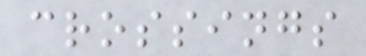crossings
